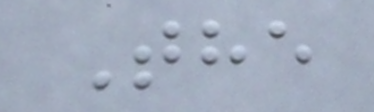The
